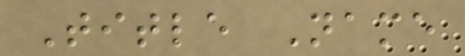Title Name
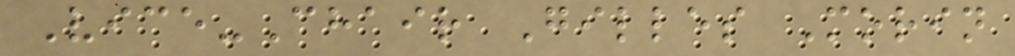Vice-Chair Gilles Morin
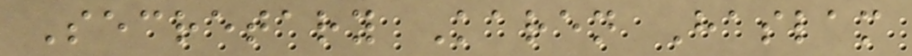Secretary Karen Haslam
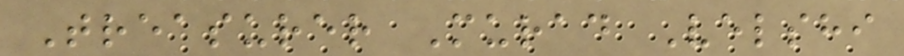Treasurer Murad Velshi
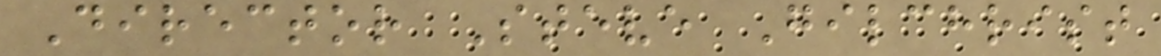Director Steve Gilchrist
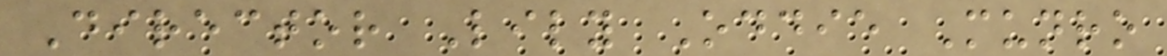Director Lily Oddie Munro
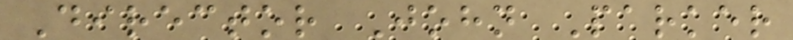Director John Parker
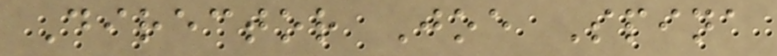Director Joe Spina
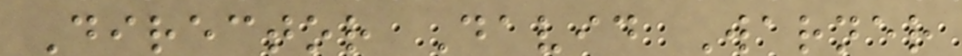Director David Warner
